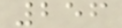256
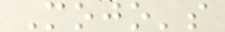Mojo's
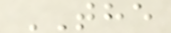THE
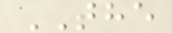THE
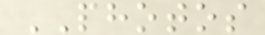PHOTOS
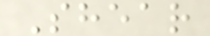Shear
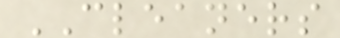CLEANERS
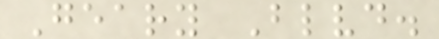Geary Blvd.
